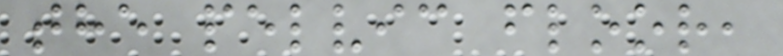the pelvic floor,
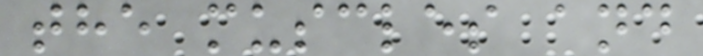the muscles and
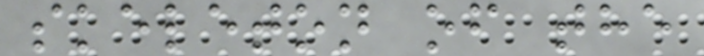skeleton of the
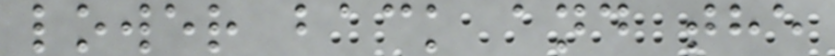lower back and the
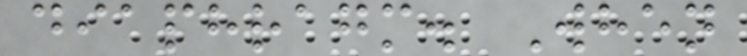diaphragm. When
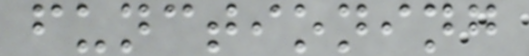functioning
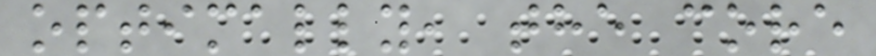optimally, the core
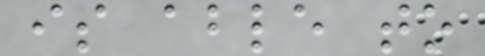is able to
